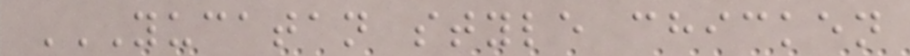YUCATAN STYLE CHICKEN
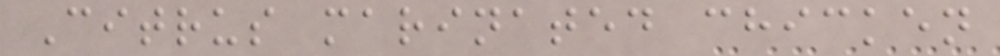Citrus marinated chicken
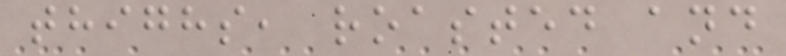thighs, roasted and
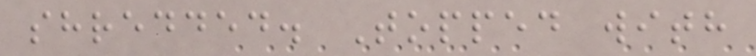shredded. Topped with
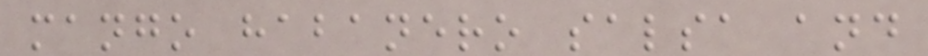mango habanero salsa and
